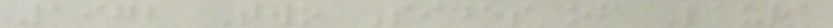1972 Two Sides of Laura
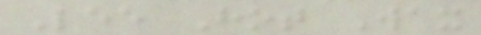Lee Hot Wax
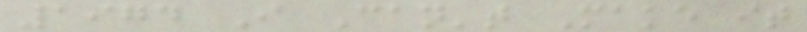1974 I Can't Make it
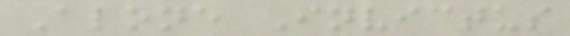Alone Invictus
